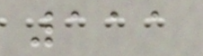111
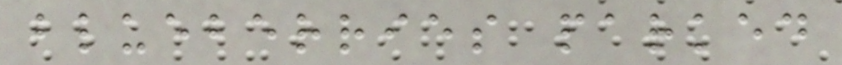blueberries parked
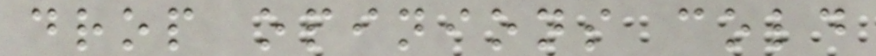drop opinions cold
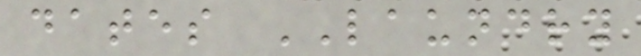dates LAUNDRY
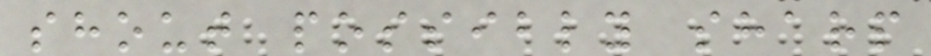shout possibly sharp
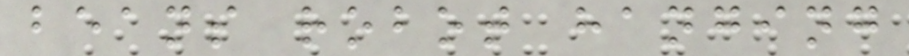beans robot hanging
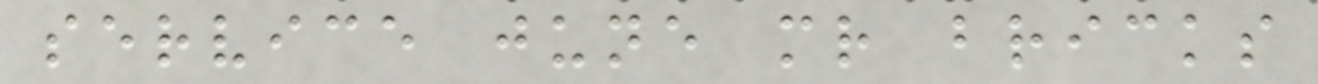service june mr bricks
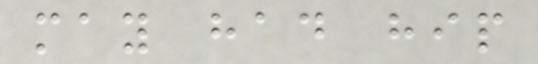may had hip
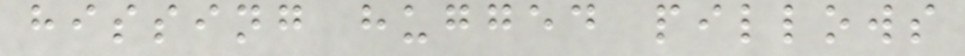hissing hugged pillows
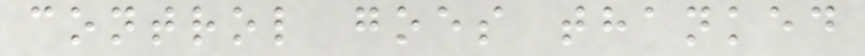control goes thanked
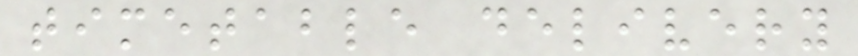timetable delivery
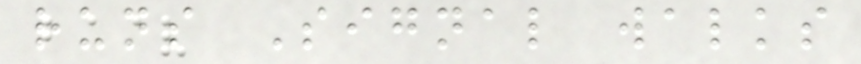runs Signal walks
